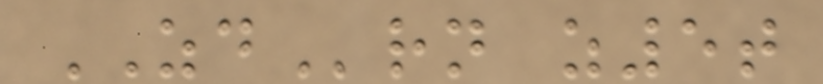ZDrn z5t
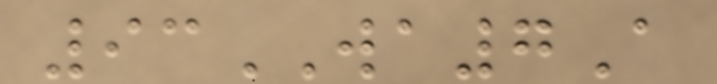93WA7A
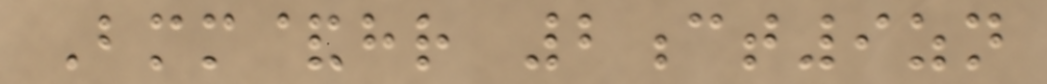Bmm&hr 2ct9zn
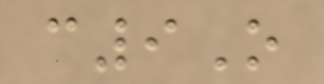c9O
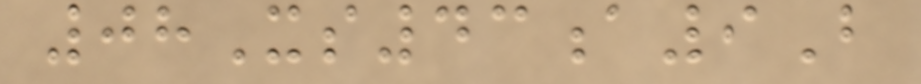08Xs43a9B
